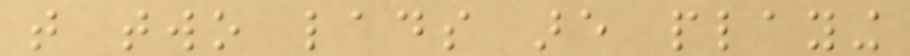that two lads are playing
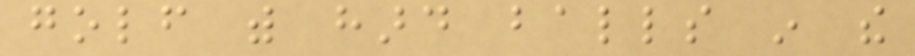golf with hard balls in the
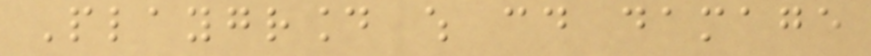Playground which could damage
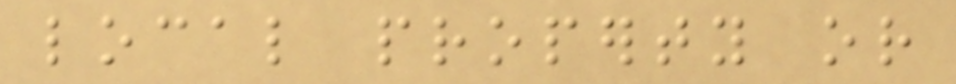local property or
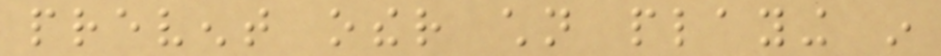prevent other children playing in
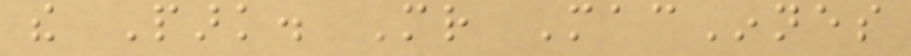the Park. Mr MacInnes
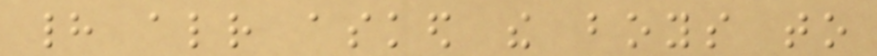had already asked the boys to
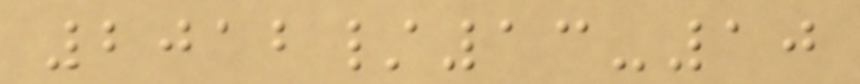2012/13-10
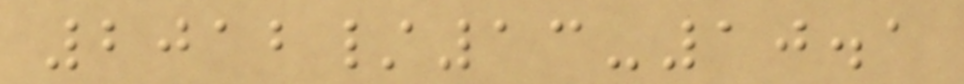2012/13-10.1
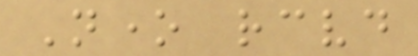None received
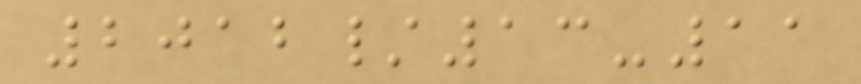2012/13-11
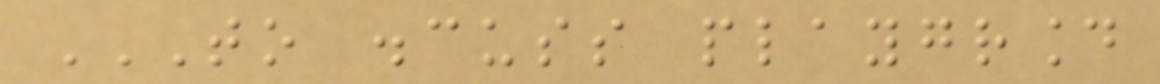TO DISCUSS PLAYGROUND
